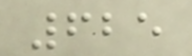625
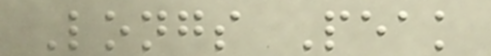Longs Peak
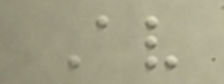Av
